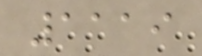1119
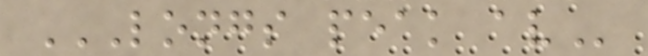LONGS PEAK AV
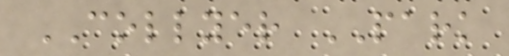COLLYER PARK
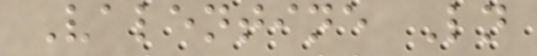Valentine Ln
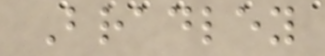Bradley
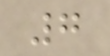7
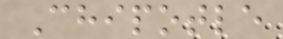Chipotle
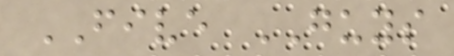FIVE GUYS
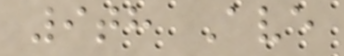9th Ave
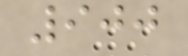900
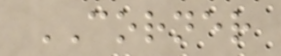CORNER
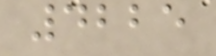4225
